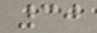30
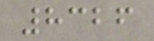8326
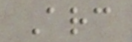Arc
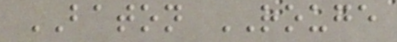BATON ROUGE
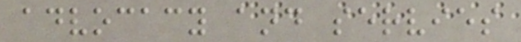advocacy and servies
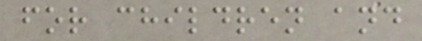for children and
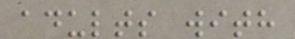adults with
